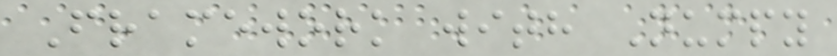Framework with Numpy
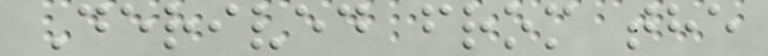Derived from the
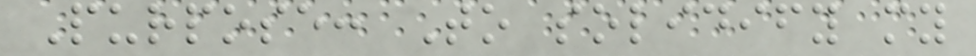Purpose: To solidify my
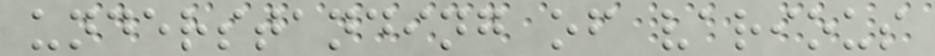understanding of various
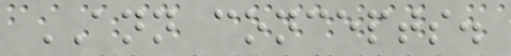ANN concepts.
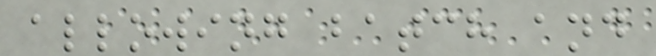allowing batch and
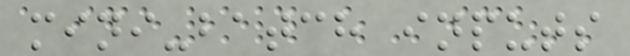mini-batch inputs
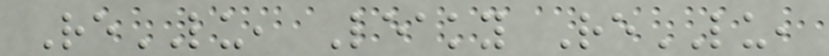ReLU, Leaky ReLU,
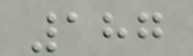187
